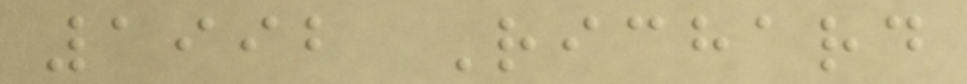1992 Richard
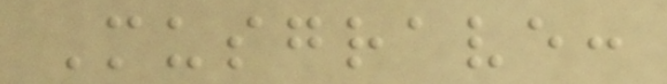Musgrave:
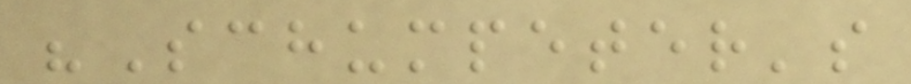"Schumpeter's
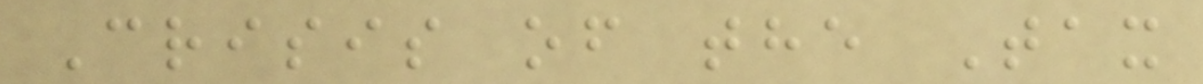Crisis of the Tax
